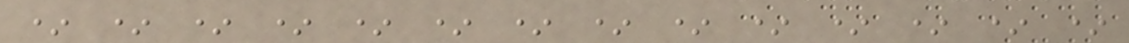* * * * * * * * * * * * * *
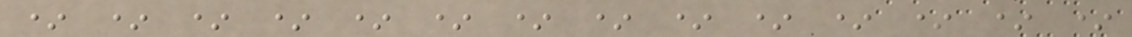* * * * * * * * * * * * * *
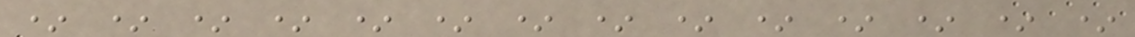* * * * * * * * * * * * * *
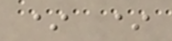* *
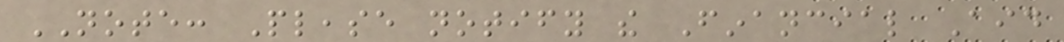NOTE: Please notify the Financial Aid
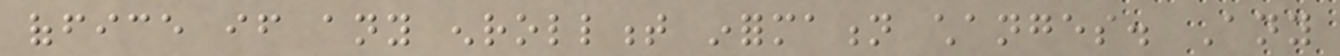office if any enrollment information changes. Any
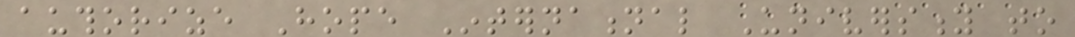authorize Hope International University to
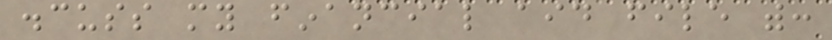discuss my financial aid file with:
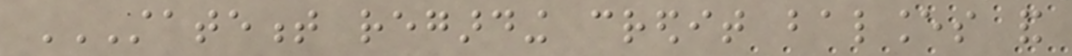STATEMENT REGARDING CREDIT BALANCES AND
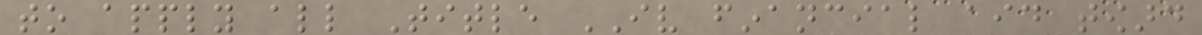to apply all Title IV financial aid toward
